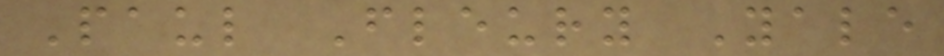Paul Fleury Yale
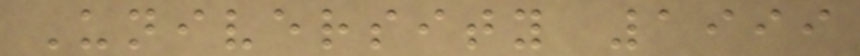University 1999
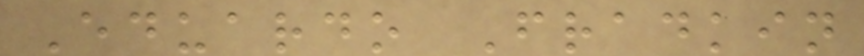Eduardo Fradkin
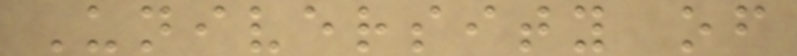University of
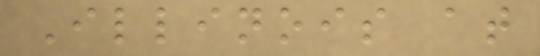Illinois at
